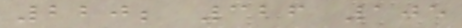220; 326 105
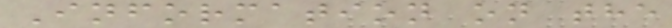Information on the
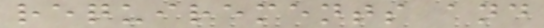requirements and
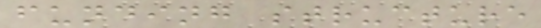funding structure
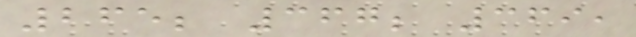265; 367; 369,
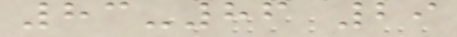83-86 29
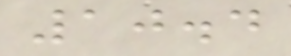10.4
